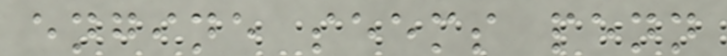engine seems penn
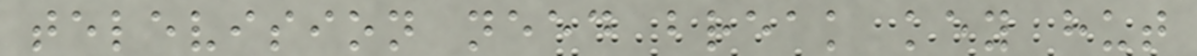television need break key hut
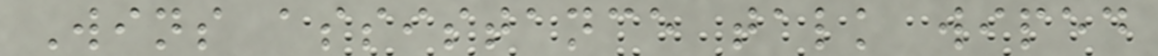Wins assistance talk wiped
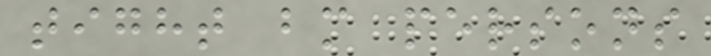tight bm persons
